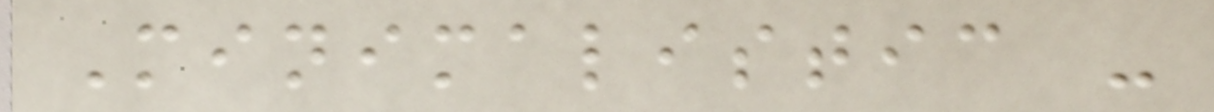Minimalistic -
